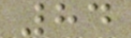84
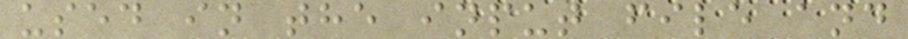used in the input file and
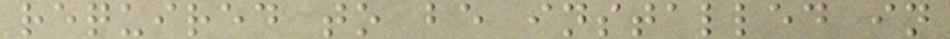required to be installed in
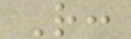R:
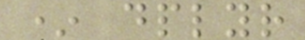* dplyr
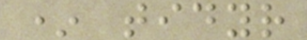* tidyr
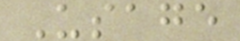Usage
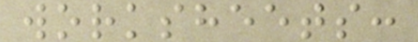worksheets:
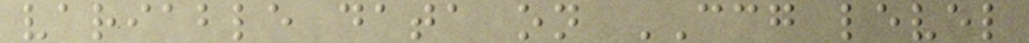variable data on CCG level
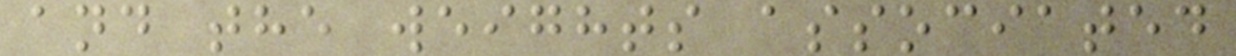and the weights associated
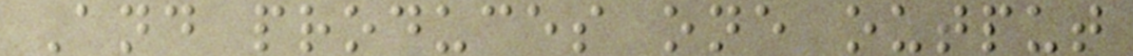And produces one output
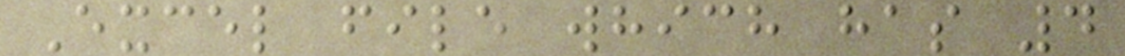Excel file which has 4
